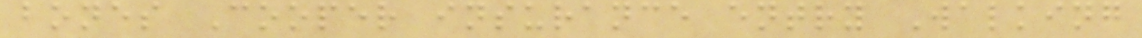bones Cooper insurance entry Walking
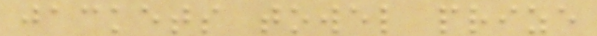jackets towel prize
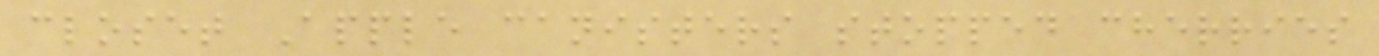closet Apple canisters stopped cherries
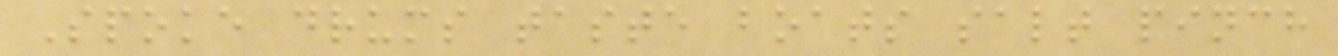Spoke drums taste boats salt pinch
